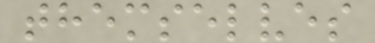themselves
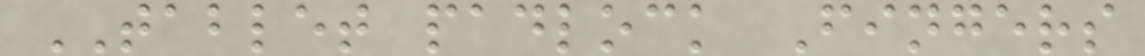TABLET padlock Fingers
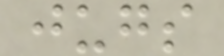jugs
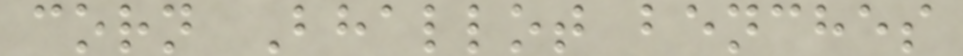corn Bhallot benches
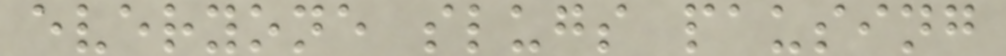everyone slugs pausing
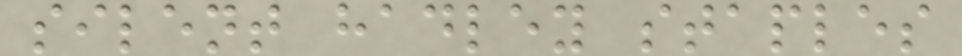silent hadley staples
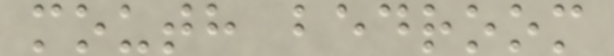mouth bedroom
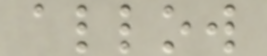allow
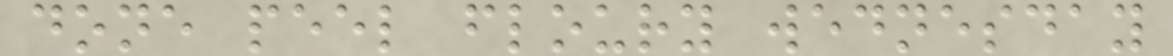done peel floury wednesday
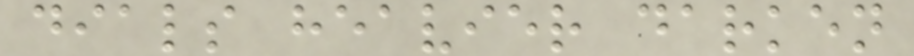dials heavier darken
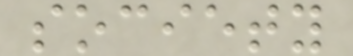society
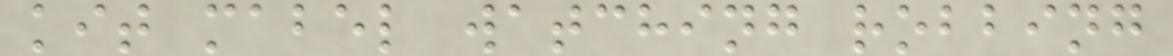kit mabel watching robbing
